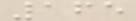165
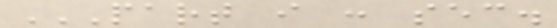PART I : SEC.
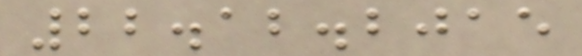22.12.2015
